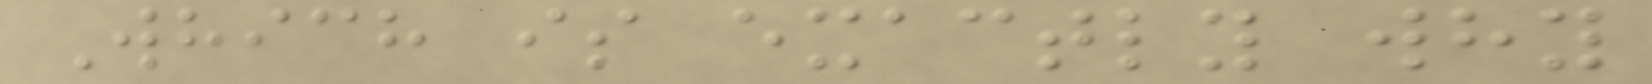Which is exactly why
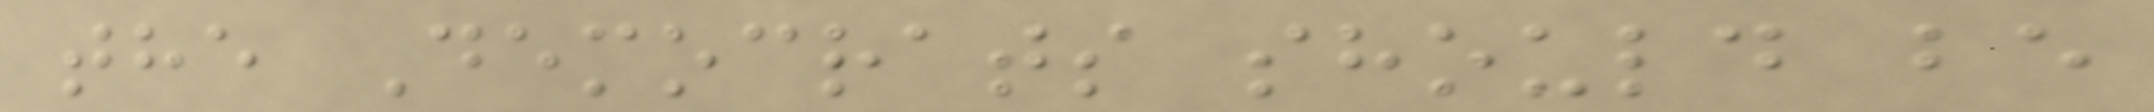the Democrats should be
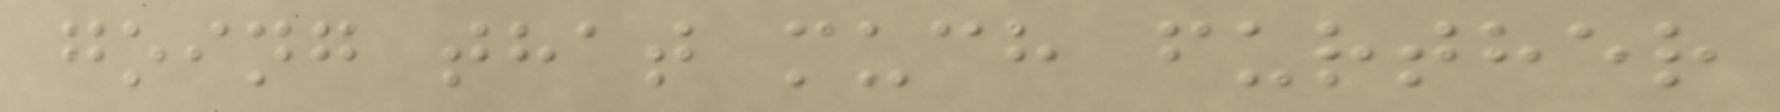going that much further
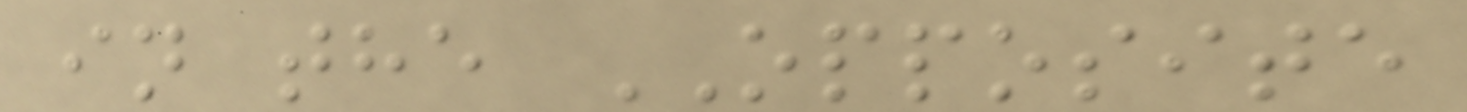in the OPPOSITE
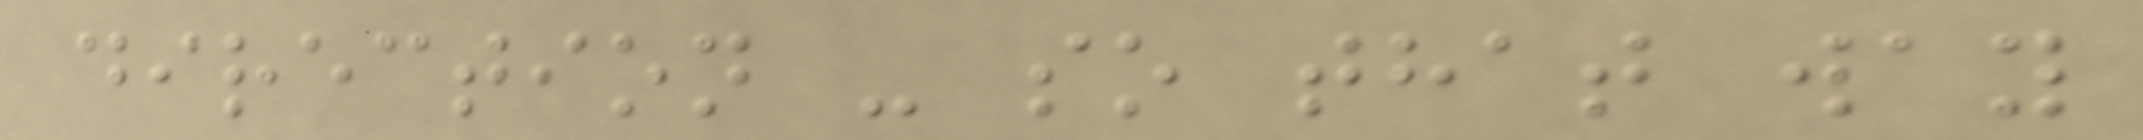direction - so that way
